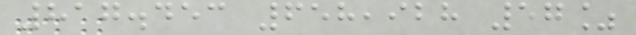817.453 658,928 57%
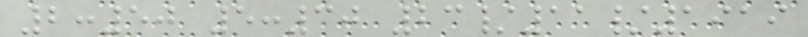2:50 5:30 23/11/1919
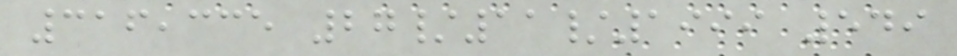316,335 27/11/1999 549
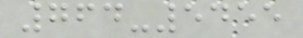764-5455
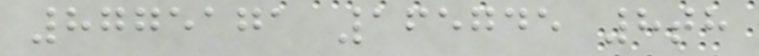8775171 165745 8th
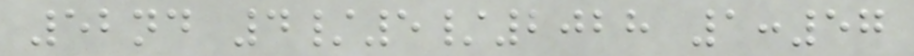52nd 4/5/2028 1:57
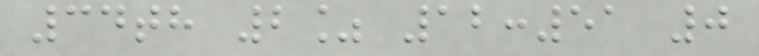34th 2% 12:51 0
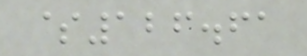$126.61
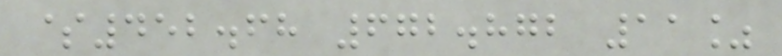$452.68 672.872 11%
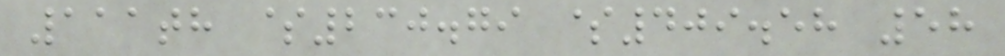111th $230.79 $409.58 58
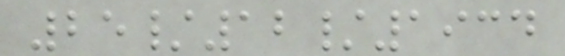25/12/1934
